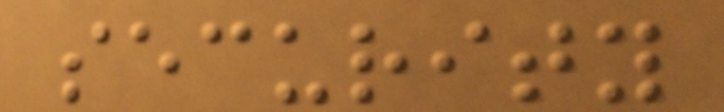security
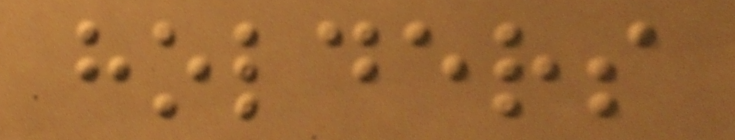holders
